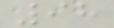98
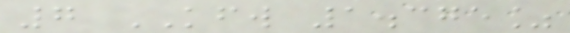7 KFW 1.375%
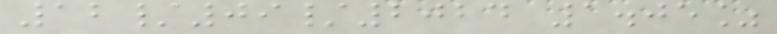12/09/2024 1.05%
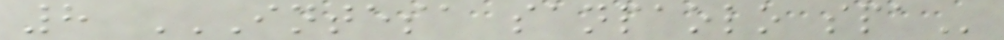8 INTESA SANPAOLO SPA
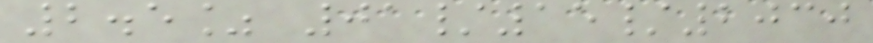2.5% 01/15/2030
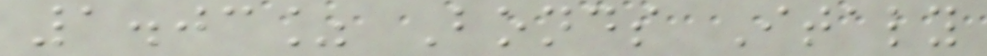1.03% Bonds Italy
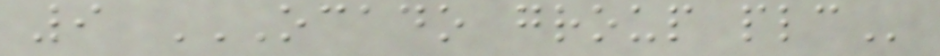9 OCADO GROUP PLC
